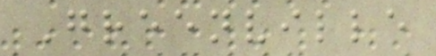Greenville
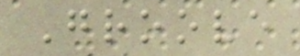Groove
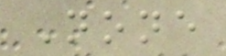None
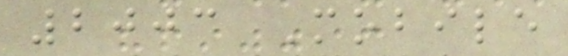2003 Mobile
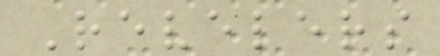Revelers
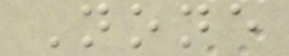None
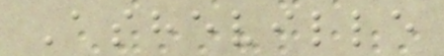Asheville
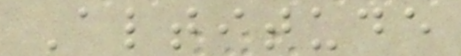Altitude
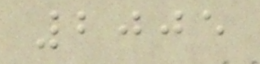2005
